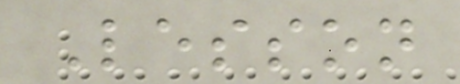Lesson
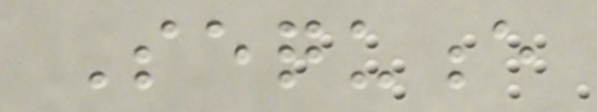Sequence
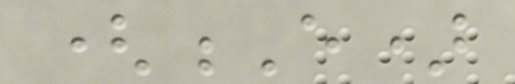(E)
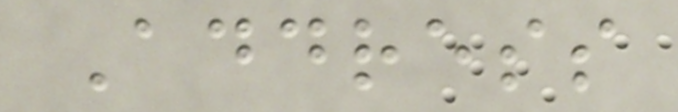Address
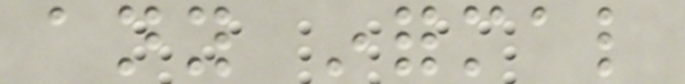any informal
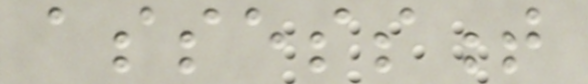assessment
